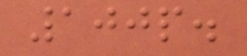100p.
